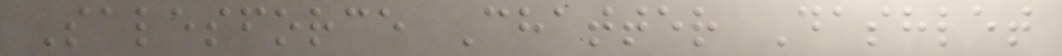Salesforce Chatter Dashlet
